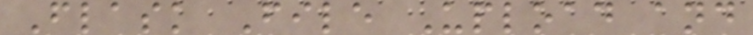Flask File Upload and
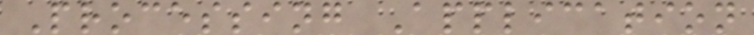Processing Application
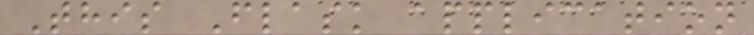This Flask application
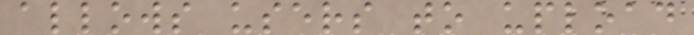allows users to upload
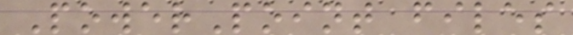PowerPoint files
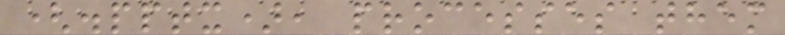(.pptx), processes them
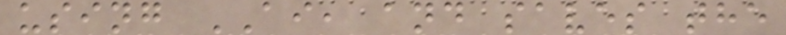using AI, and saves the
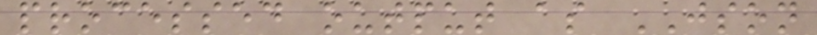processed output as JSON
